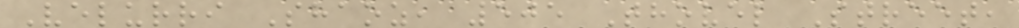Velurri Shaoz, 505 Thovel Street,
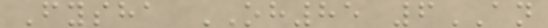Fysha OH85 6AN
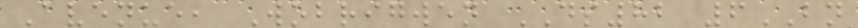Avenue, Wobrigwen DS82 6BN
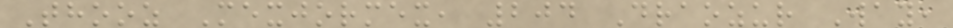Thooz Mexjormex, 204 Draozur Way,
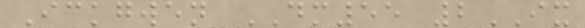Ickgwen DM55 2IX
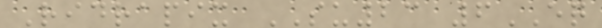Ridrapix SU23 6EQ
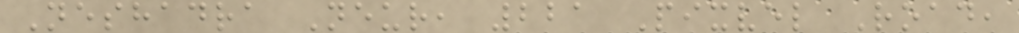Neshadra Neur, 221 Pixvel Road,
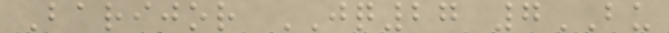Barijor JQ27 7BU
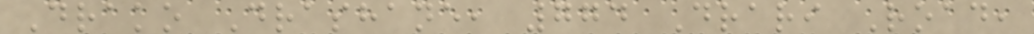Drako Drashane, 774 Drari Road,
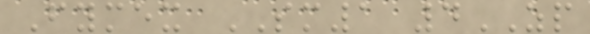Fymex SM1 4ZP
